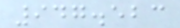947.523
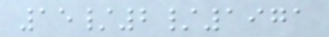15/2/1971
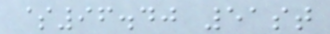$96.40 51st
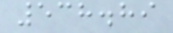538.89
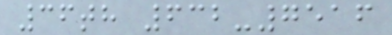36th 632-7516
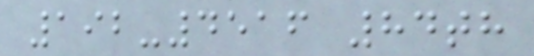192-4516 84th
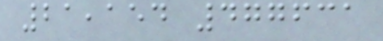21,154 477631
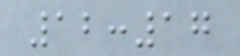12:17
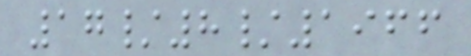17/8/1966
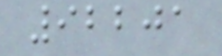92201
